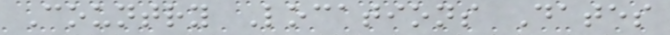Country Locations Dates
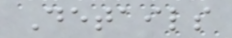Details
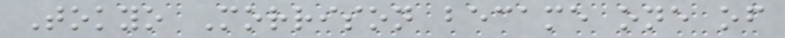Tokyo Morrison became one of
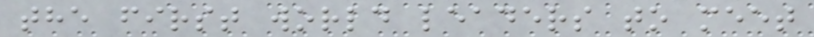the first world leaders to meet
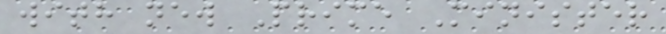with new Prime Minister
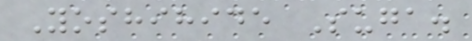Yoshihide Suga.
